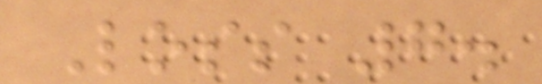Loss 7.
